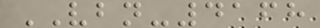VBN-4168
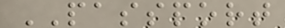PASSPORT
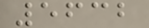5632
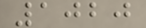1020
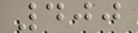400
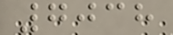7038
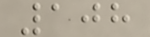108
